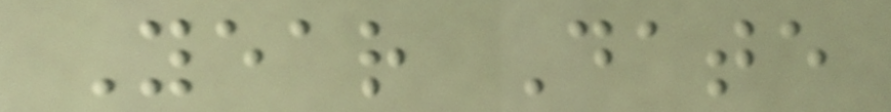Year Date
